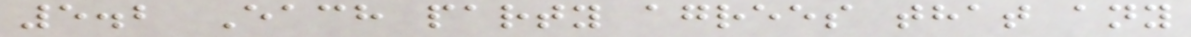5.2 Each party agrees that any
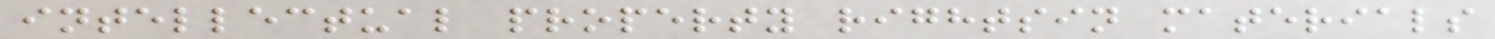intellectual property rightsin materials
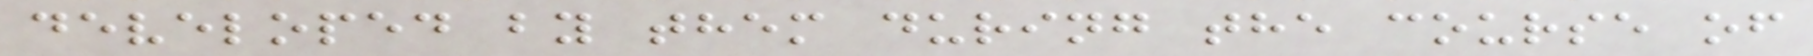developed by them during the course of
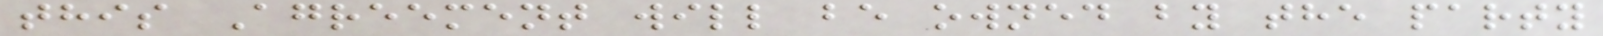this Agreement will be owned by the party
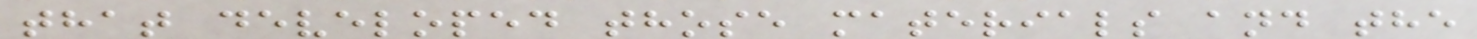that developed those materials and the
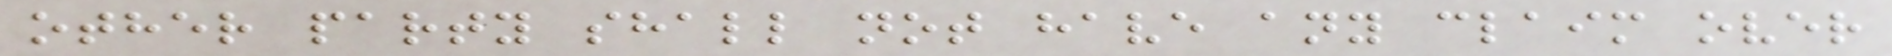other party shall not have any claim over
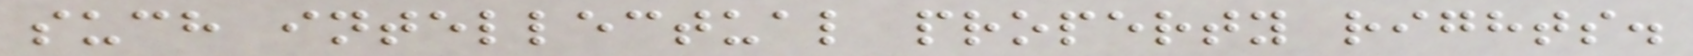such intellectual property rights.
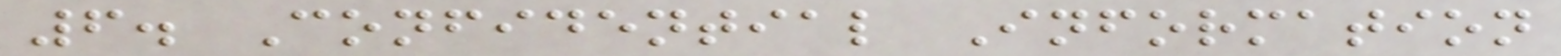6. Confidential Information
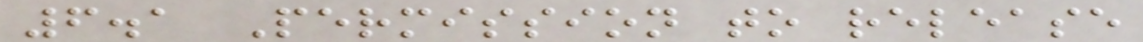6.1 Permission to release
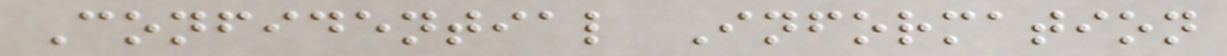Confidential Information
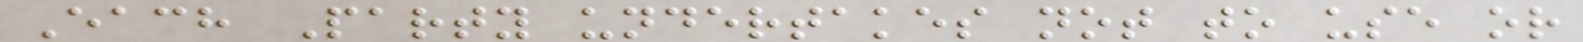Each Party undertakes not to use or
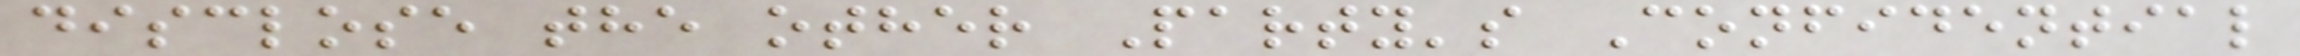disclose the other Party's Confidential
